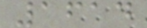1614
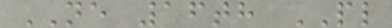NE 16th PL
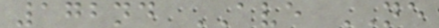172nd AVE NE
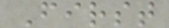First
